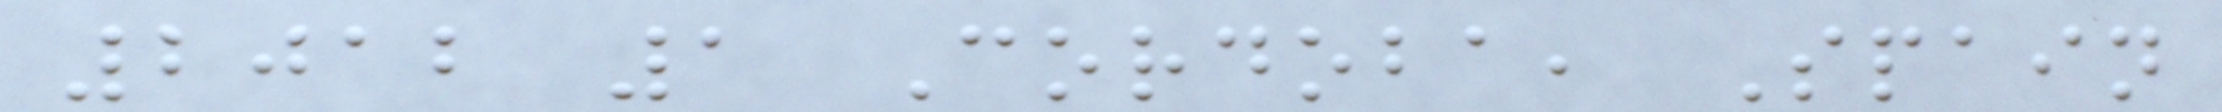2012 1 Cordoba, Spain
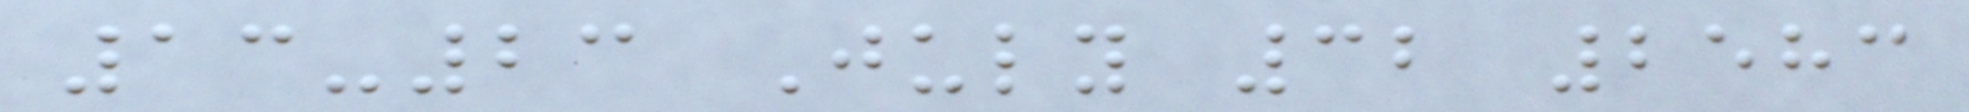13-23 July 32 2583
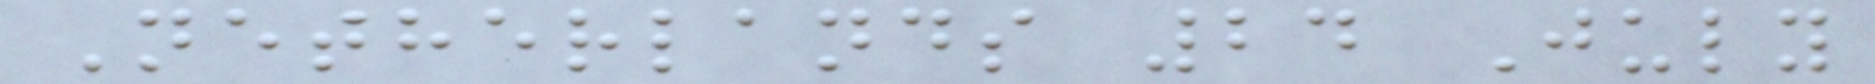Netherlands 24 July
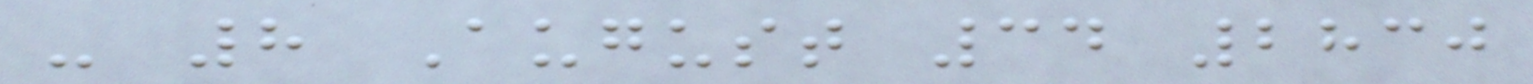- 8 August 34 2830
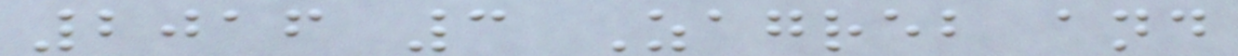2016 3 Zagreb and
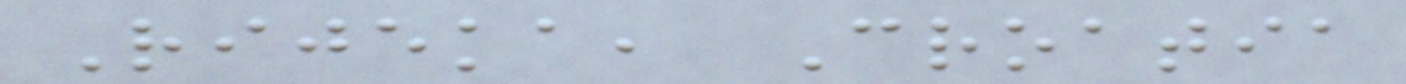Rijeka, Croatia
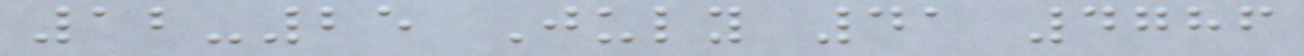12-25 July 41 4786
